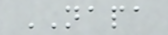NAPA
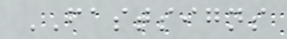FASTSIGNS
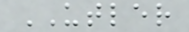UTLER
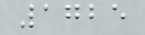1725
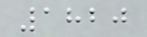1820
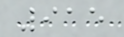915
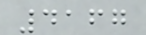4167
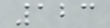123
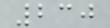230
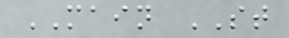MAIN ST
